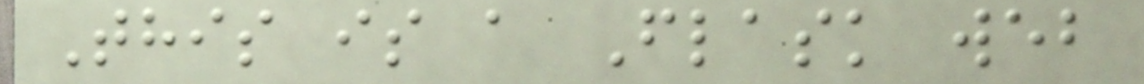This is a Flask web
